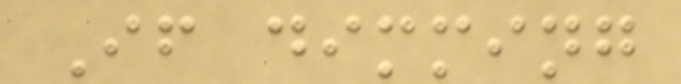If dimming
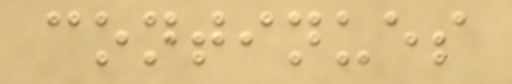continues
